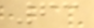63
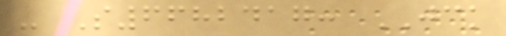- S6682417: JCK
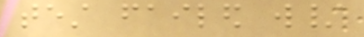test failed w/
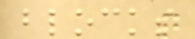blocks
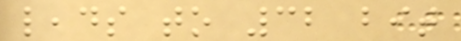leads to 32 bit
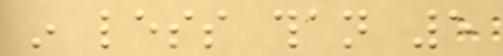in less than 5
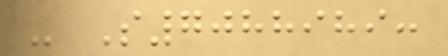- S7088989:
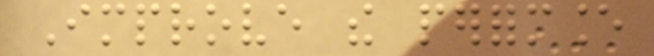Improve the performance
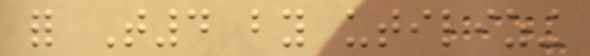for T4 by utilizing
